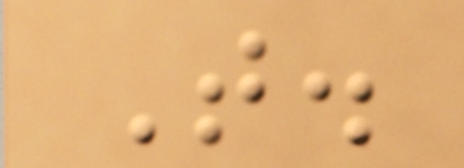T.
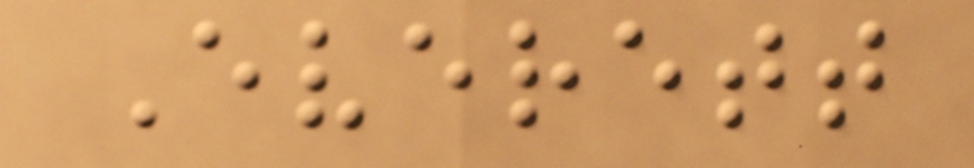Everett
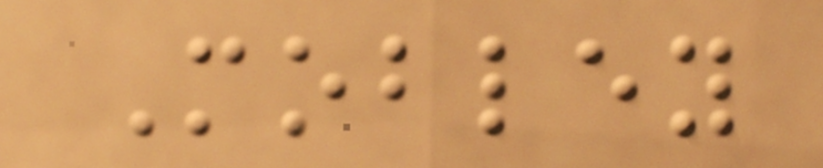Mobley
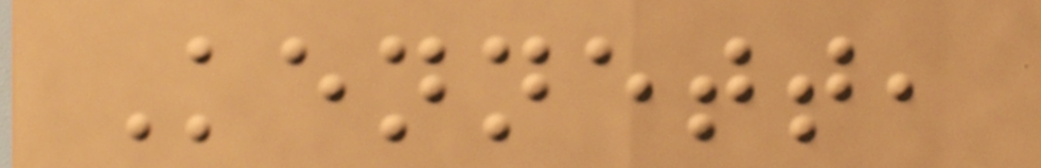Kennett,
